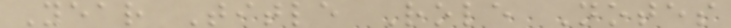Year Title Role Notes
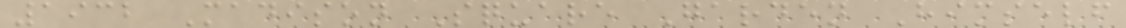1932 Madison Square Garden Himself
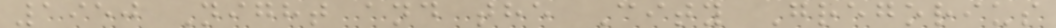1950 Night and the City Gregorius
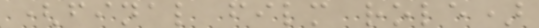(final film role)
